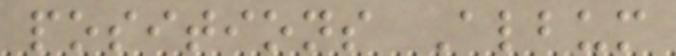positions Album
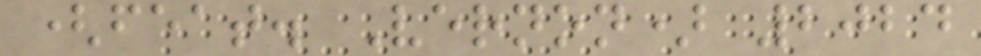(feat. Vernon) 2024
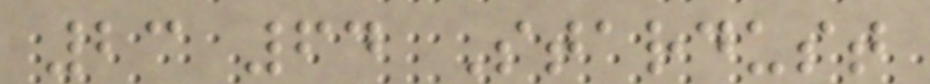23 64 Stardust
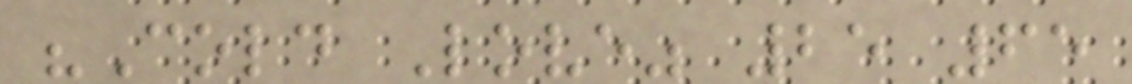"Cold Love" 25 65
